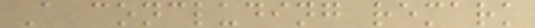A concluding remark
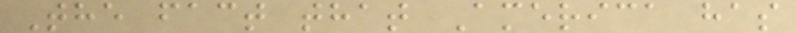The fact that America has
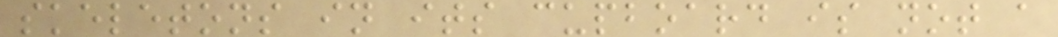skeletons in its cupboard is not a
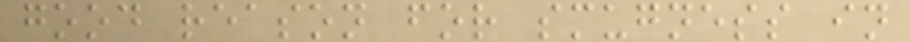good reason for smugness in
